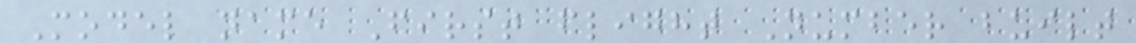Model name First flight Number built
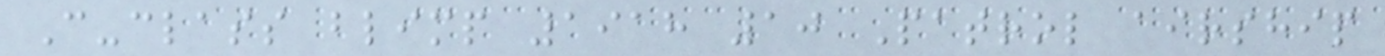C-class blimp 1918 10 Patrol airship
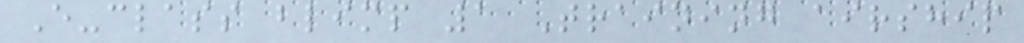E-class blimp 1 Training airship
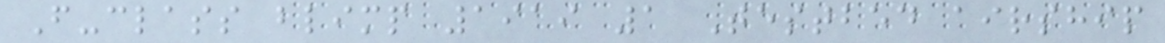F-class blimp 1919 1 Testbed airship
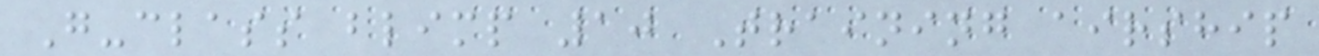G-class blimp 10 Training airship
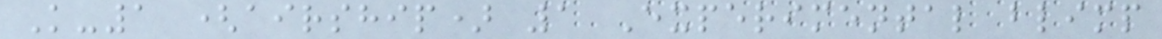K-1 (airship) 1 Experimental blimp
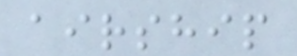airship
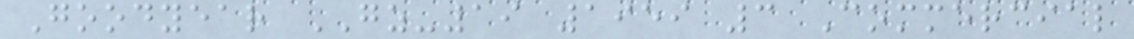Goodyear GZ-19 1959 3 Commercial
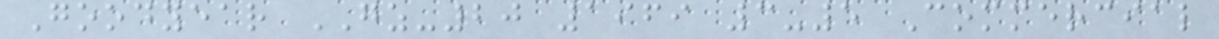Goodyear GZ-20 1969 3-5 Commercial
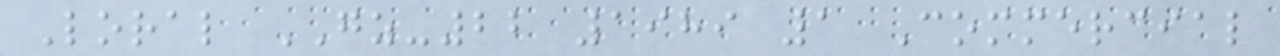Loral GZ-22 1989 1 Commercial
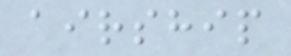airship
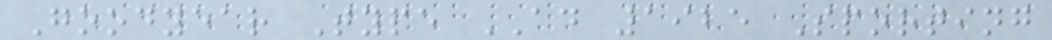Goodyear Type AD 1925 Sporting
